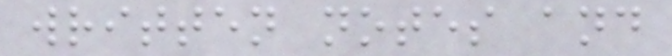written notes and
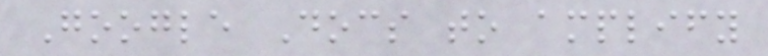Google Docs to amplify
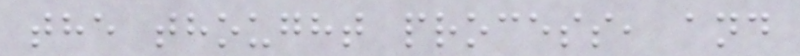the thought process, and
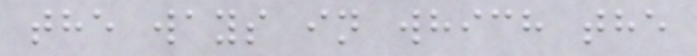the ways in which the
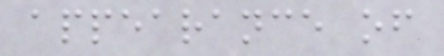appearance of
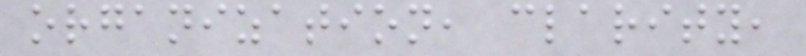organization, clarity,
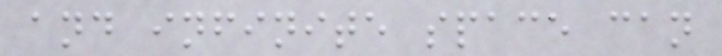and infinite space can
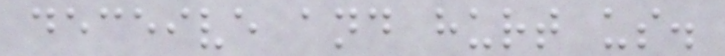deceive and hurt us.
